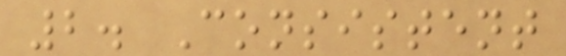2. Consistent
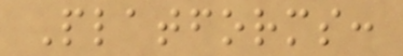Platforms:
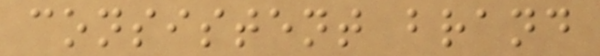consistent brand
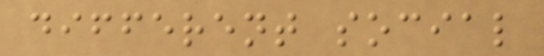different social
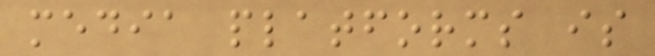media platforms is
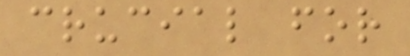crucial for
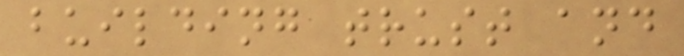building trust and
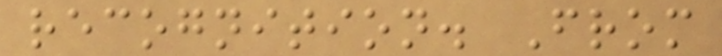recognition. From
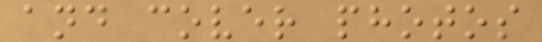and cover photos
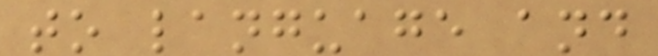to language and
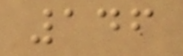146
